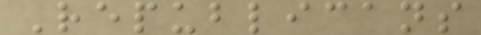Republicans
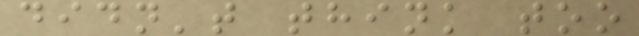didn't think too
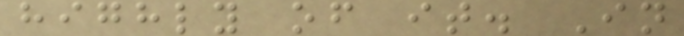highly of it. In
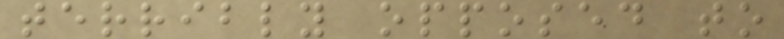terribly opposed to
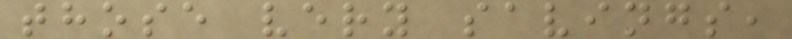those very savings,
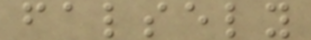falsely
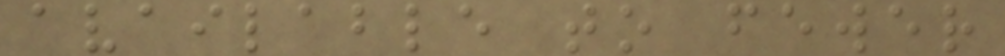available to fewer
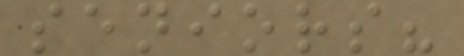seniors?
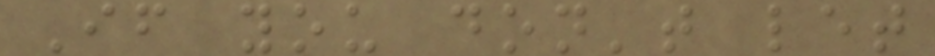If you don't let
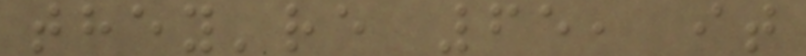they're 65, it
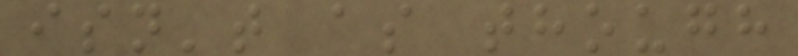isn't as though
